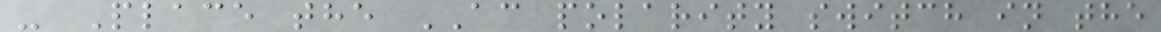- Place the AC polarity switch in the
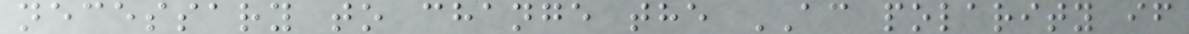necessary to change the AC polarity if
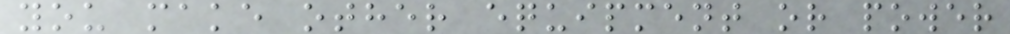you make other equipment or power
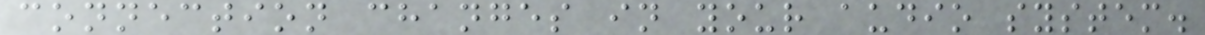connection changes in your audio system.
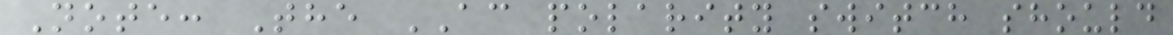Note: The AC polarity switch should
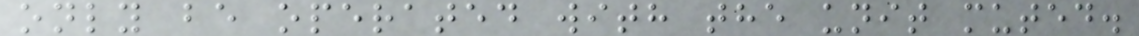only be operated with the unit muted.
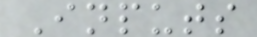Inputs
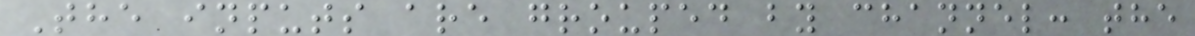The inputs are grouped by channel: the
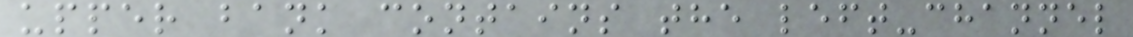upper bank contains the left-channel
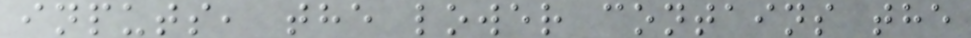inputs, the lower contains the
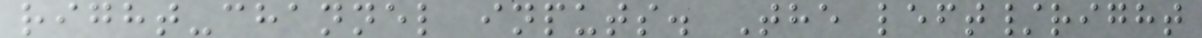right-channel inputs. The left/right
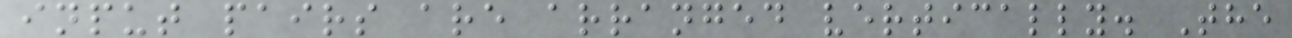input pairs are arranged vertically. The
